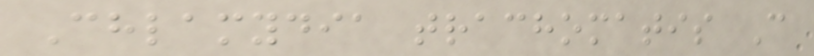Chlamydia trachomatis C
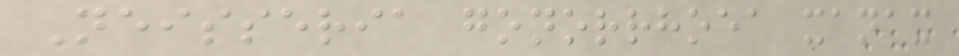Neisseria gonorrhoea xanax
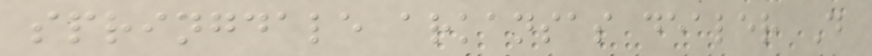springdale arkansas dealer D
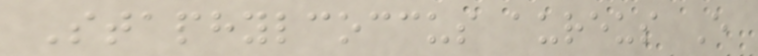Staphylcoccus aureus E
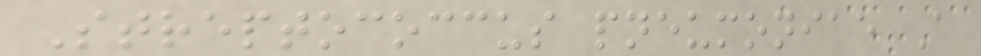Streptococcus pneumoniae A
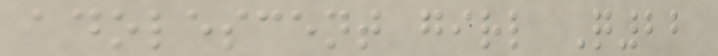adolescent girl Q22
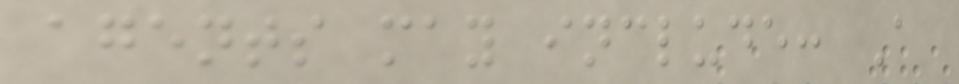agents may include: A
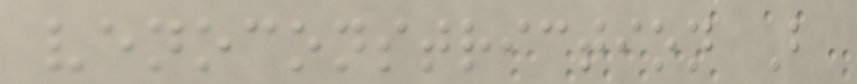venoconstriction B
